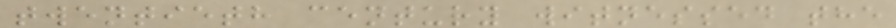twentieth century witnessed the
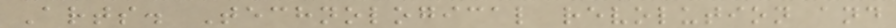Arts. Technological revolution and
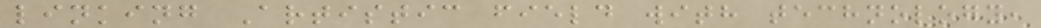linking Artistic field with technology,
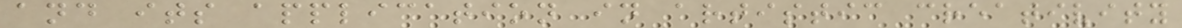and its application in artistic creativity
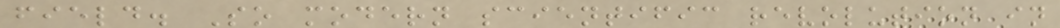field. So modern scientific revolution in
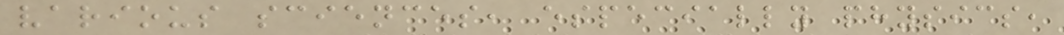various sciences, especially physics,
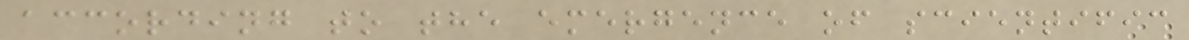according to the emergence of scientific
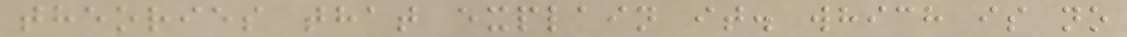theories that explain it. which is no
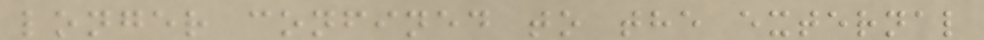longer confined to the external
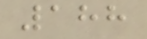188
